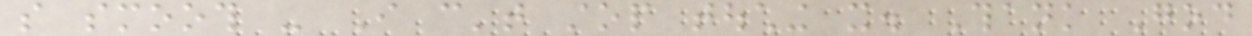so smooth - I can't stop touching it. Thank God
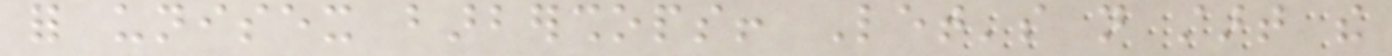for unisex barbershops! Let's not start the
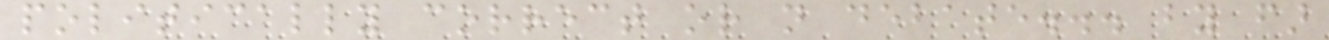politically correct or not debate... by far
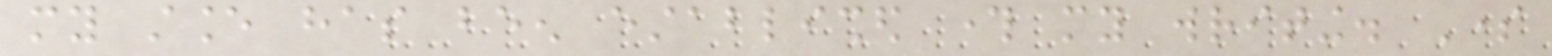my stance has been established through my writing. Some
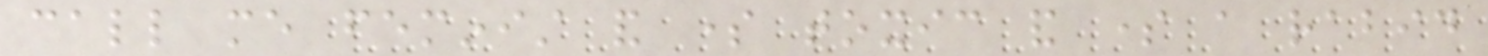call me feminist and some toxic and some a rabid
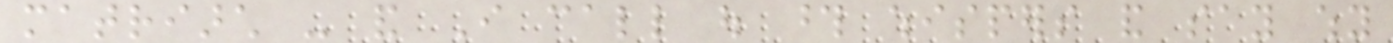matriarch - and I call out those whispers and say why
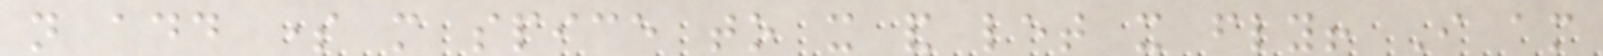not add some more spice to it and let it fly! I am
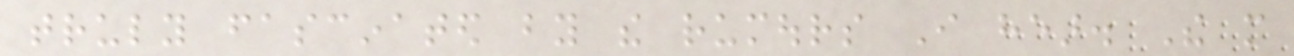truly fascinated by the rumours I hear. The more
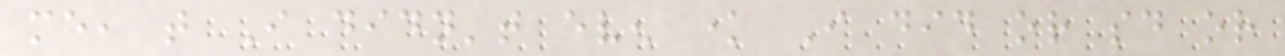me, that I didn't even know I did or said or
